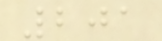201
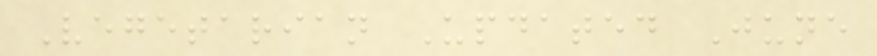Vegetarian Updated June
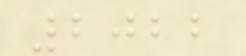2022
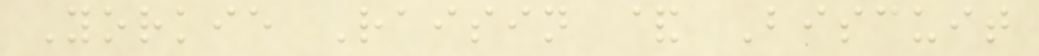Yorkie Raisin & Biscuit
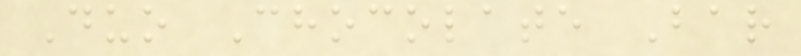Duo Chocolate Bar
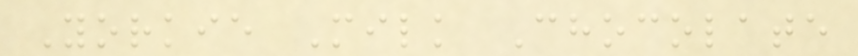Yorkie Milk Chocolate
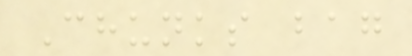Chunks bag
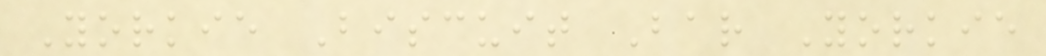Yorkie Biscuit Bar Yorkie
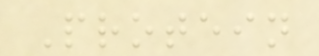Protein
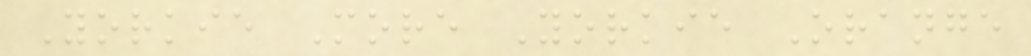Yorkie More Yorkie Orange
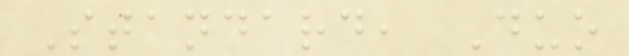Standard, Duo
